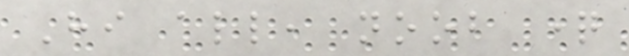Hi all, noob question
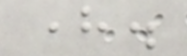here.
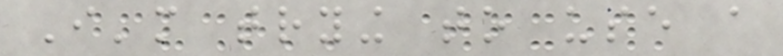I'm trying to use a
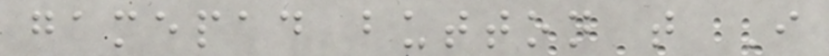gamepad button that I
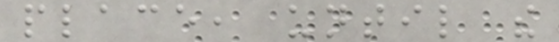place, until the
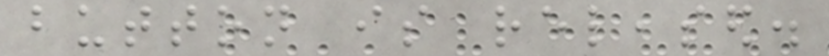button is released.
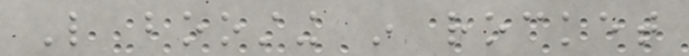Like boosting in rocket
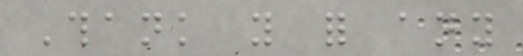Thank you for any
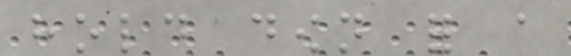hold down for a
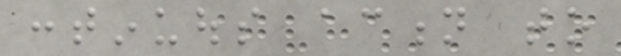continuous action to
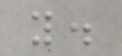you.
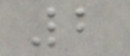2
